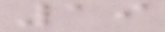19
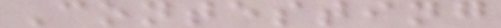Contesting
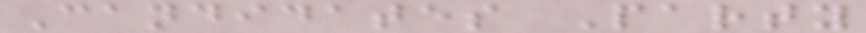Candidates Party
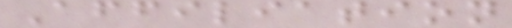Affiliation
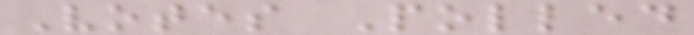Votes Polled
